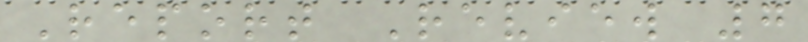Report Review 7
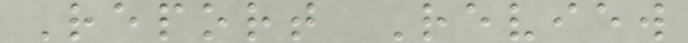Report Review
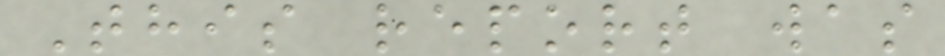This report was
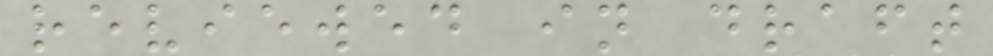reviewed in draft
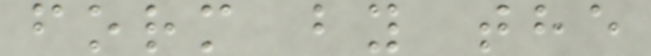form by the
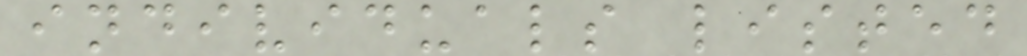individuals listed
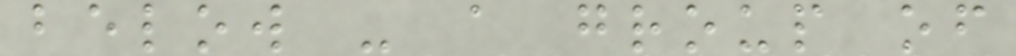below - a group of
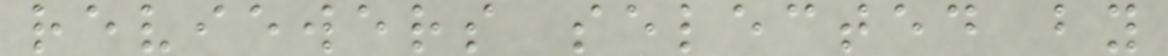reviewers selected by
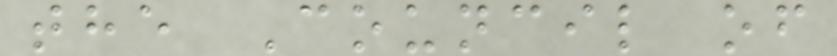the Council of
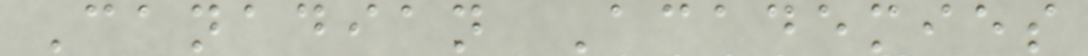Canadian Academies
